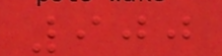900
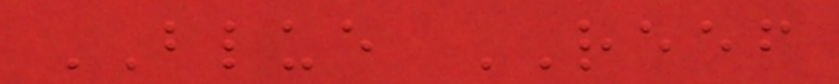BLUE REEF
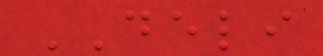DELI
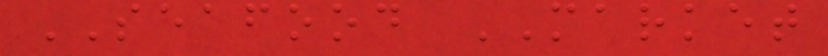SEAFOOD MARKET
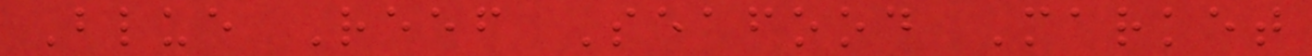Blue Reef Seafood Market
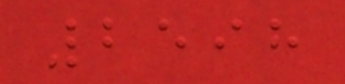2598
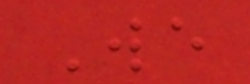We
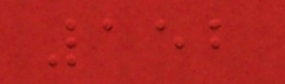152
